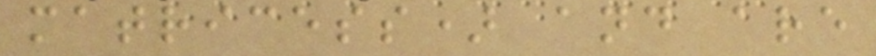matricess) and are
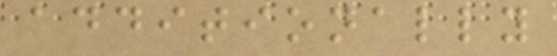additionally
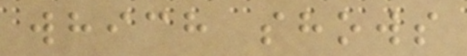which shows
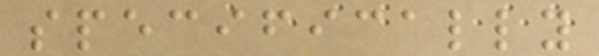specifically
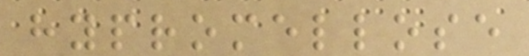hypromellose
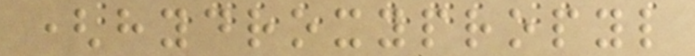(hydroxypropyl
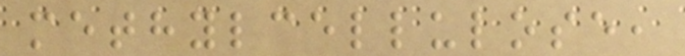methylcellulose,
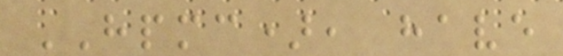HPMC), have
